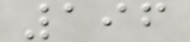196
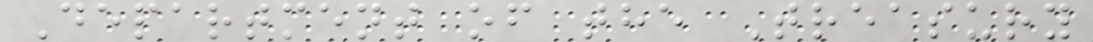Department of the Treasury
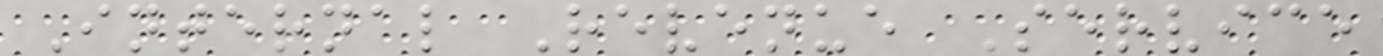Internal Revenue Service
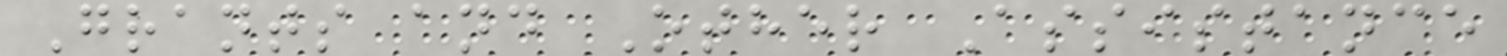Grants and Other Assistance
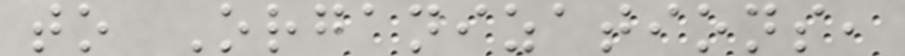to Organizations,
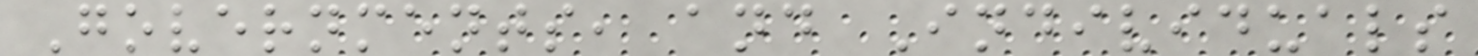Governments, and Individuals
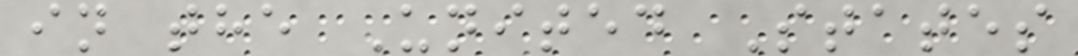in the United States
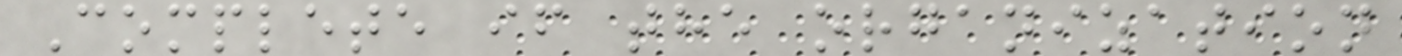Complete if the organization
